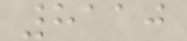8110
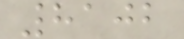8102
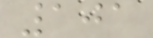101
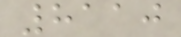8110
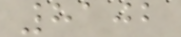8102
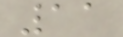11
